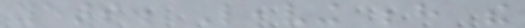years. Leaving behind the
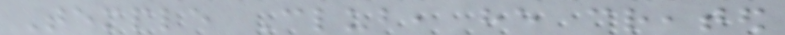Temple Club, he created
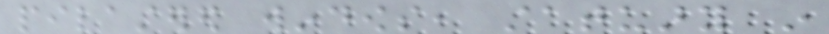pilastered windows, statuary in
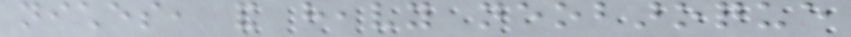niches, and heavy neobaroque
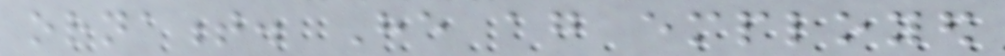ornament. He again employed
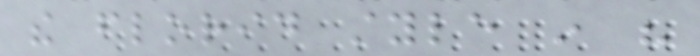the florid style in his
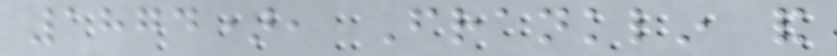1874), Franklin and
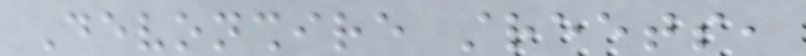Devonshire streets,
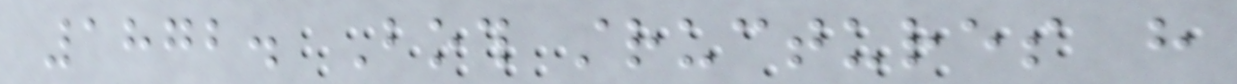1872. Both structures have
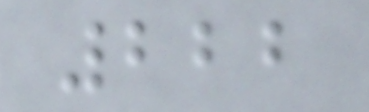222
